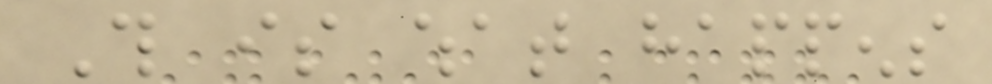This is what happens
